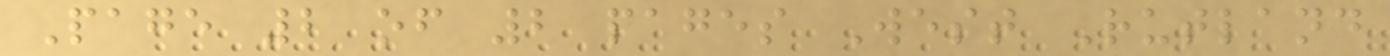Page 2 of 2 pages West Rutland
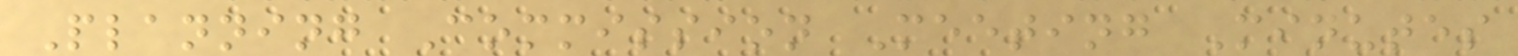Planning Commission Meeting Minutes
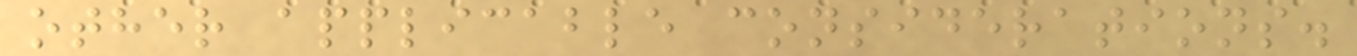other applicable considerations.
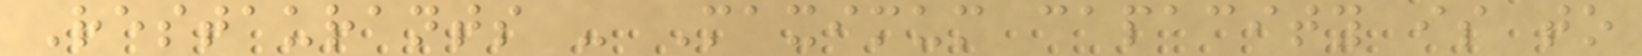Restaurants - Maximum capacity is to
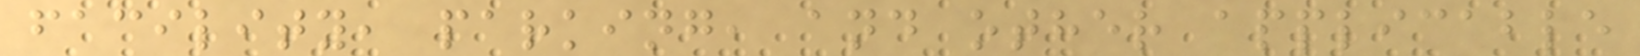facility, parking, and other applicable
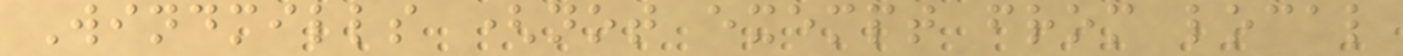Windmills (not exempt from local
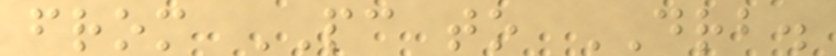from PC to DRB.
